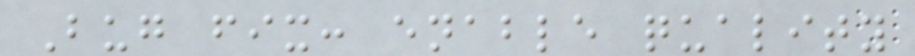Bug fix: enable quality
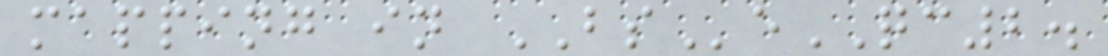mapping in BSeQC2.
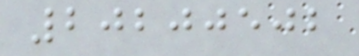20200502
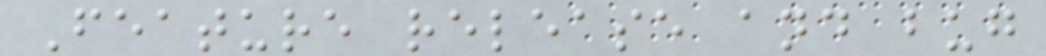Feature release and bug
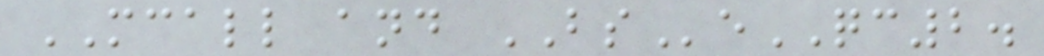MCALL and BSeQC2.
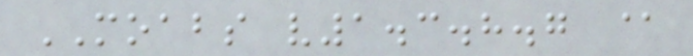MOABS v1.3.8.7 @
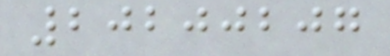20200207
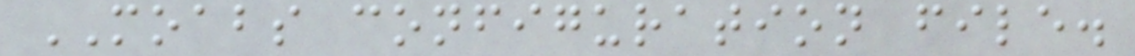MOABS configuration file.
